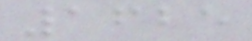1625
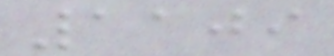1109
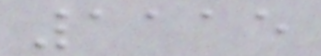1115
